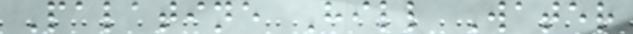Palatine Hill Water
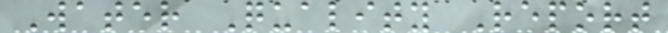Water Quality Report
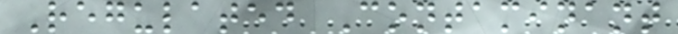Regulated Contaminant
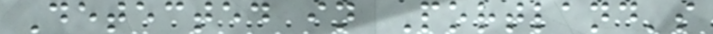Detected in Portland's
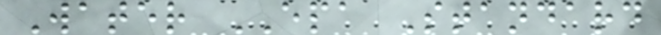Water EPA Standard
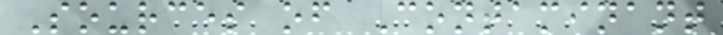Sources of Contaminant
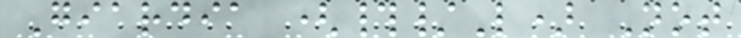Giardia (#/L) Not
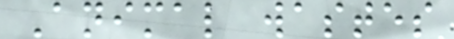Animal wastes
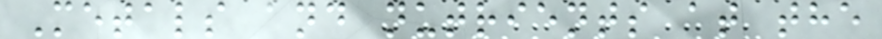Metals and nutrients at the
